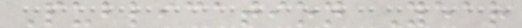Publication Year
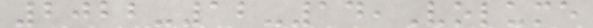2022-12-14,Volume
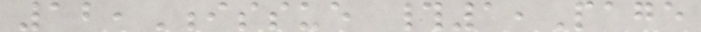12,Issue #1,Page
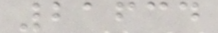21634
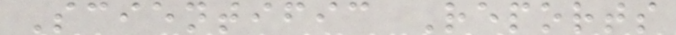Scientific Reports
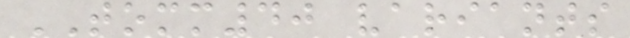TOMM40 variants
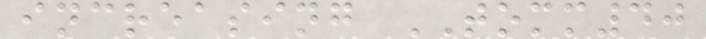increasing TOMM40
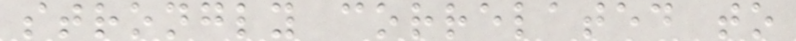strongly correlated to
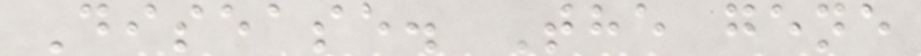Disease. The gene
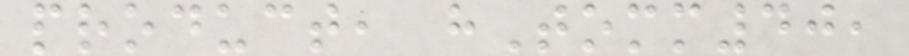product, hTomm40,
